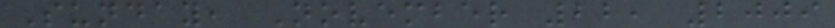Sunday, November 22, 2009
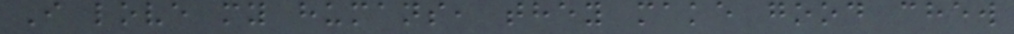I love my humans, they make good chew
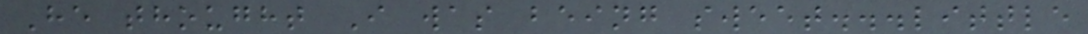He thought I was being sweet...little
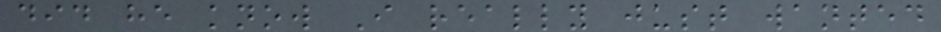did he know I really just wanted
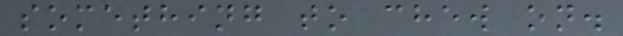something to chew on.
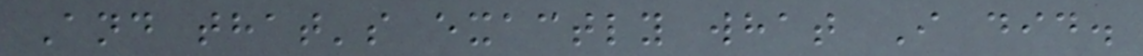And that's exactly what I did.
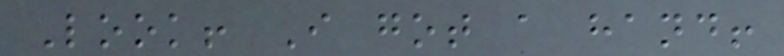Look! I got a hand!
